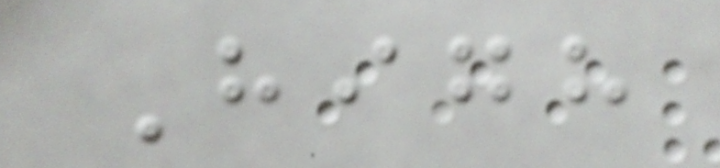High
